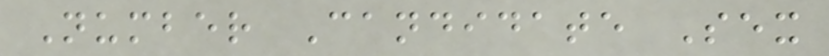Number Candidate Sex
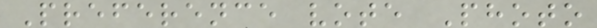Preference vote Photo
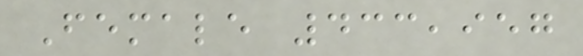Female 433,957
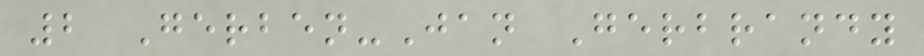2 Gerben-Jan Gerbrandy
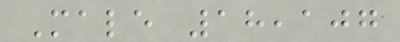Male 18,107
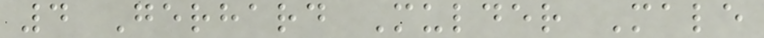4 Gerhard Mulder Male
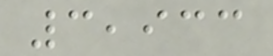3,933
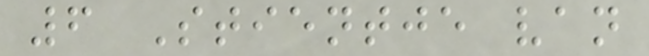6 Stientje van
